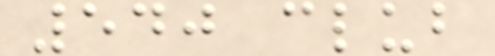540 club
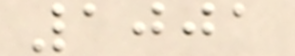1001
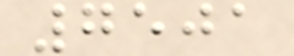7501
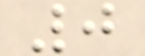0
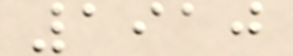1910
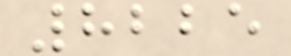8225
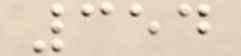354
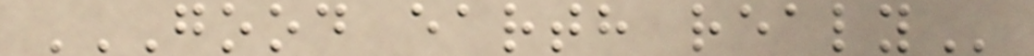GOOD EARTH REALY
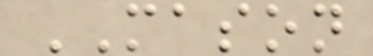MASON
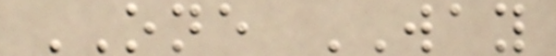ONE WAY
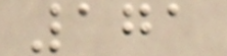171
